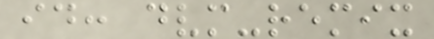id: dvm-remix
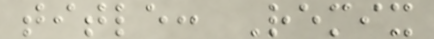title: Remix
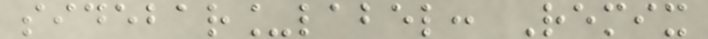sidebar_label: Remix
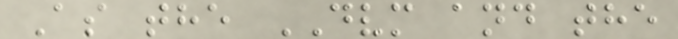As the DVM and the
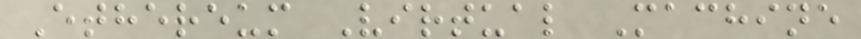Ethereum Virtual Machine
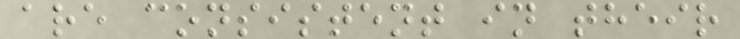are consistent in their
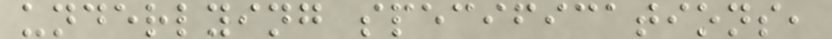underlying specifications,
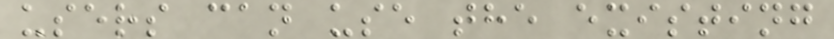users can use the existing
